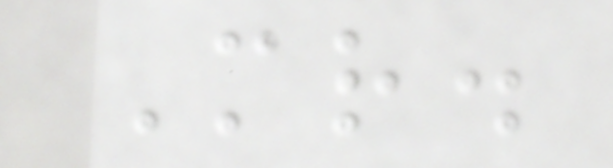Mr.
